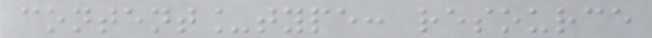content_type: resource
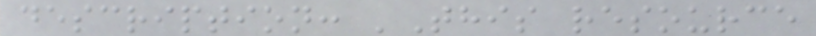description: 'This resource
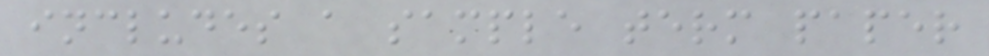includes a sample term paper
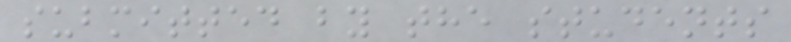submitted by the students
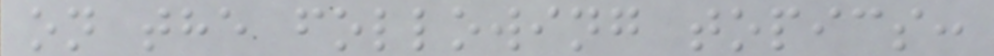on the following topics:
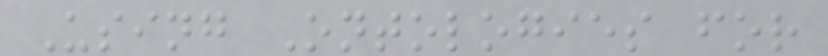Using Ontologies for
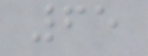65
